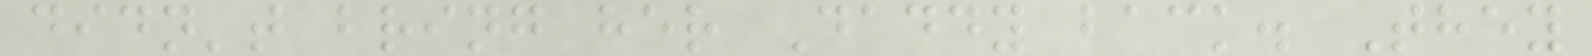didn't bring her Daddy back. They
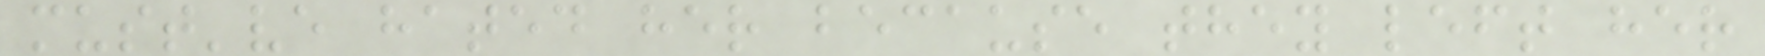must've hated her because they left her
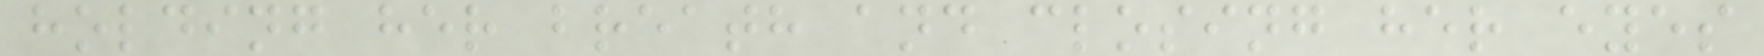holding her breath and closing her eyes
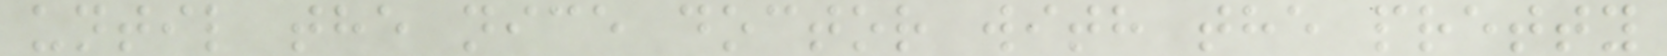until the nice doctor with the pretty
